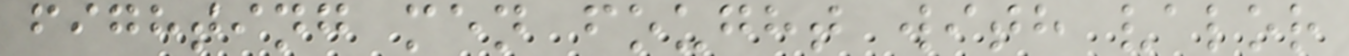fighting men fought with valor
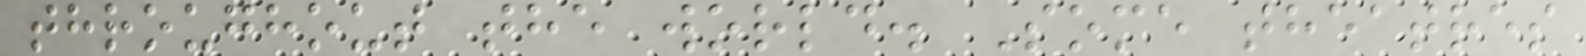throughout the world. Some theatres
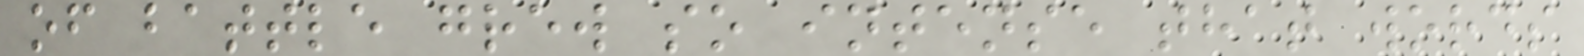of battle grew so intense that words
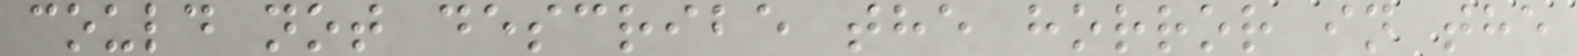could not describe the horror in the
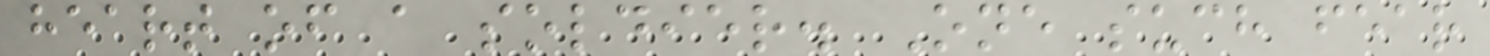heart of a soldier. One such fear
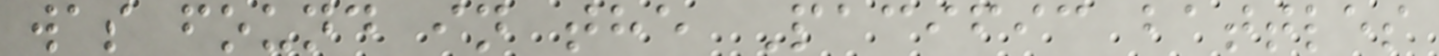was found in the Pacific battles
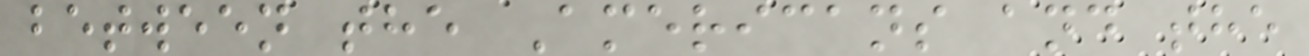between the Americans and the
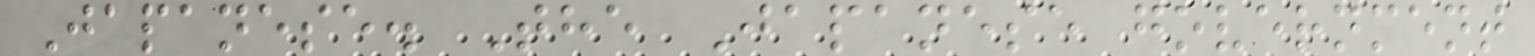Japanese. The Japanese government
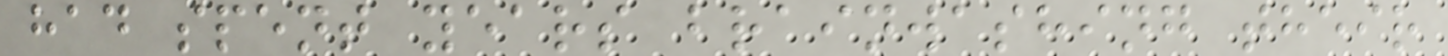had spent years brainwashing their
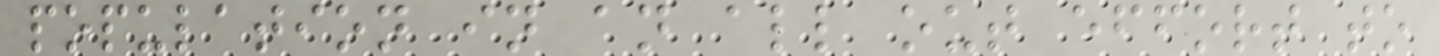population in an all out effort to
